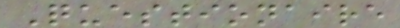Questionaire
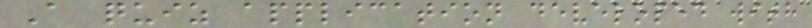A quiz application developed with
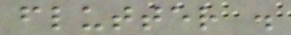flutter .
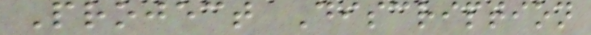Project Discription
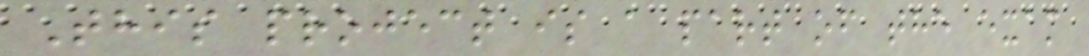This project is a part of the exam
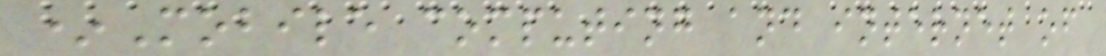*Mobile computing and internet of
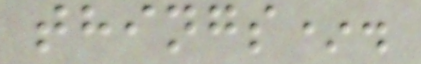things*.
